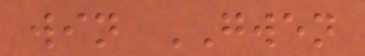win GWEN
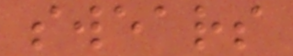swears
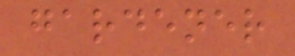gardener
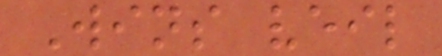Wins veil
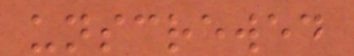unscrewed
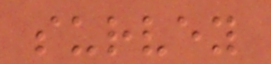survey
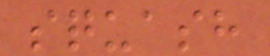squash
